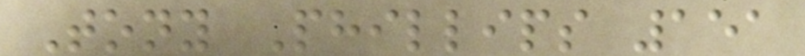Tony Phillips 151
